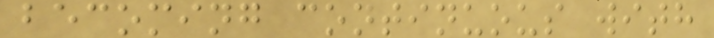becoming continuous with
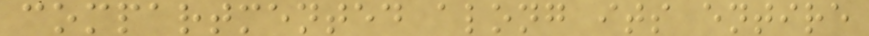compartmented along its entire
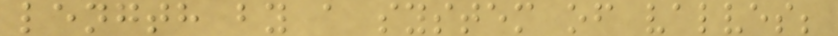length by a system of valves;
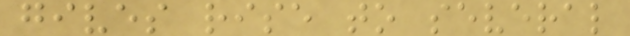gives rise to several
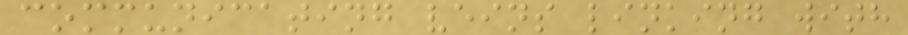communicating veins linking with
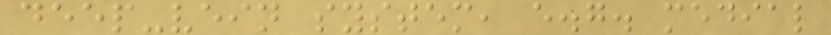deep-vein system, e.g. medial
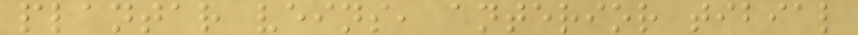plantar veins, anterior tibial
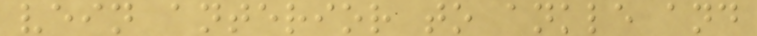vein anterior to ankle and
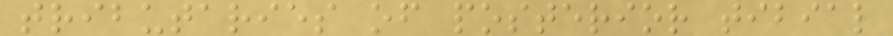tributaries of posterior tibial
